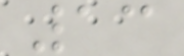13
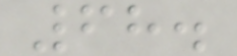68.
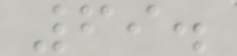69.
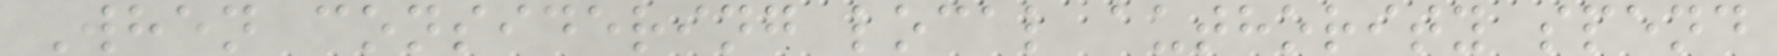When considering local authority spend
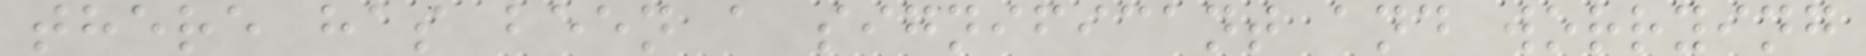there has been a significant and worrying
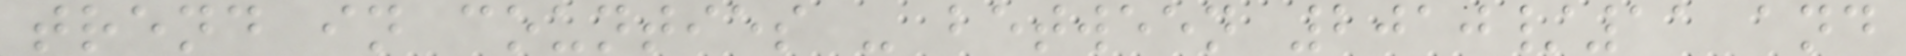trend in counties - between 2010/11 and
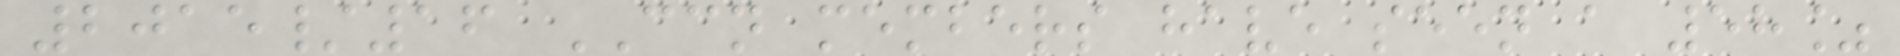2015/16 CCN members have seen a 58%
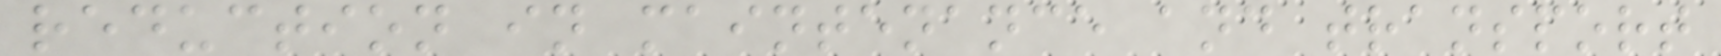reduction in maintenance and transport
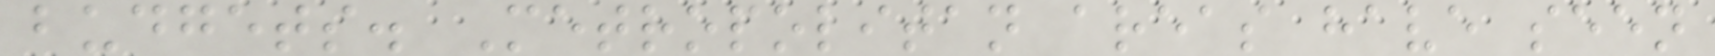budgets. Metropolitan areas have seen
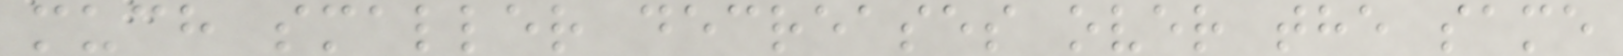much smaller decreases over the same
